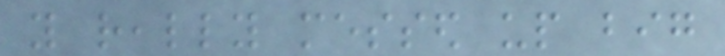you really messed up big
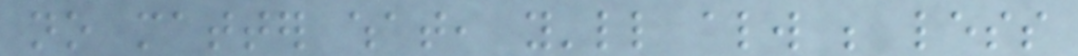no matter what, you'll always be less
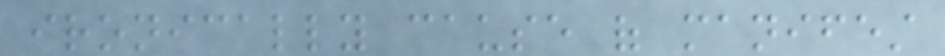ironically cause of manifest
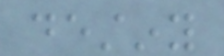destiny
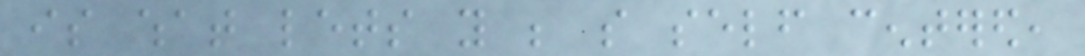is what lets you be so self centered,
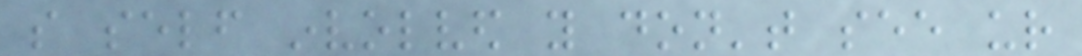so self involved you don't see ur
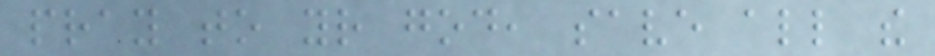pray to your god, save all the
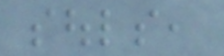souls,
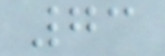73
